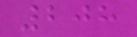208
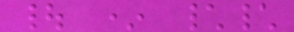| * \\
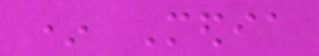* Media
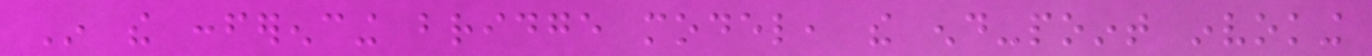In the conferencing bridge model, the end-point invoking
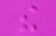the
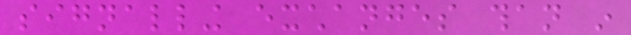signalling exchanges than in
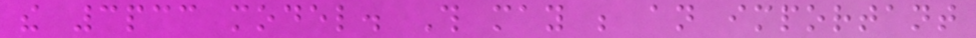the 3pcc model. This may be an important
